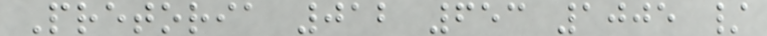Pretoria 012 653 1005 /
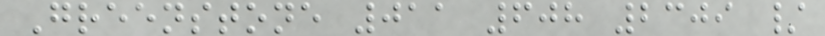Greenstone 011 608 2309 /
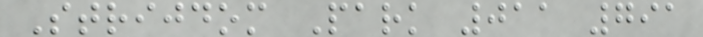Strijdom Park 011 791
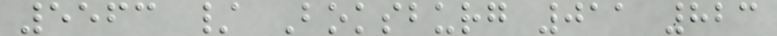5563 / Boksburg 011 823
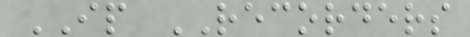IP RECORDERS
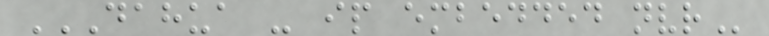DAHUA - IP EMBEDDED NVR
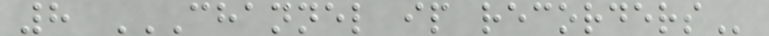8 CHANNEL IP RECORDERS
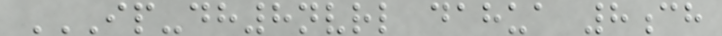IP-DH8NVRL DAHUA 8CH
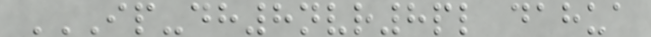IP-DH8NVR8PL DAHUA
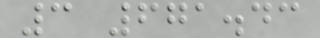3 671.43
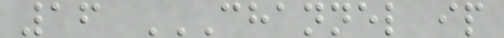16 CHANNEL IP
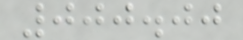000.00
